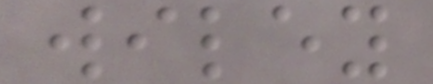wiley
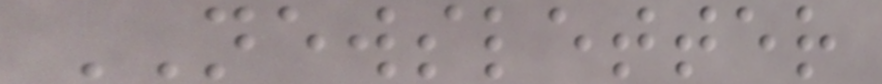NEWSLETTER
